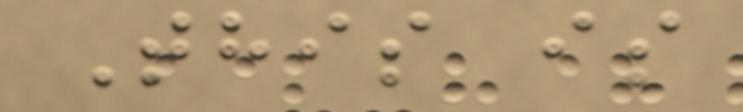This is
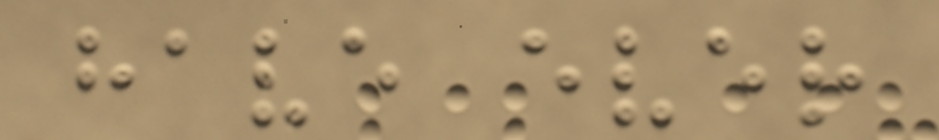have ever
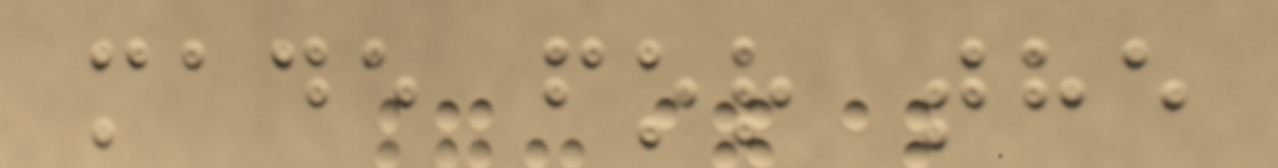made for the
